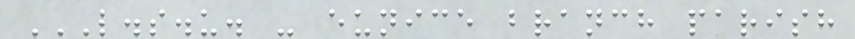L.S.U. - EUNICE BRANCH PARISH
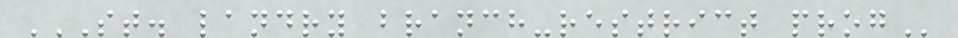ST. LANDRY BRANCH-RESTRICT PROG
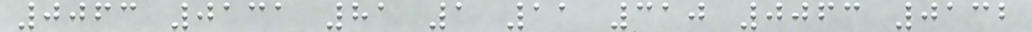0063 0131 81 1 11 310 0063 0132
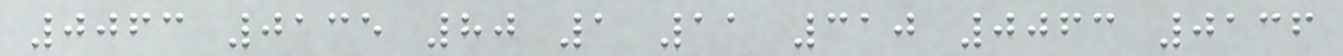0063 0135 80 1 11 310 0063 0136
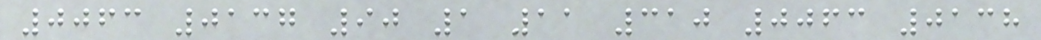0063 0137 90 1 11 310 0063 0138
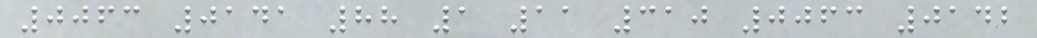0063 0141 88 1 11 310 0063 0142
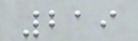219
